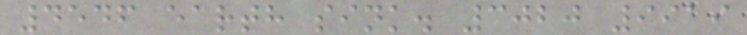4546 earth sink. 3020 9919
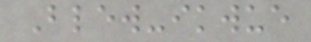Blew-ikwue
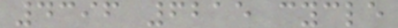4396 6215 cycle
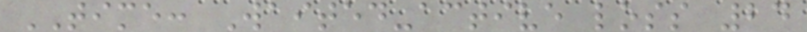TIME: Waited-active loss 24
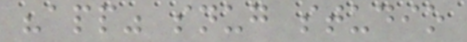"app" snug studio
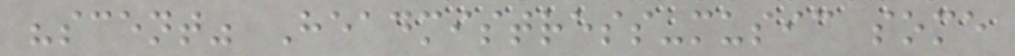"scent" Headmistress-music some
